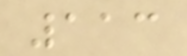113
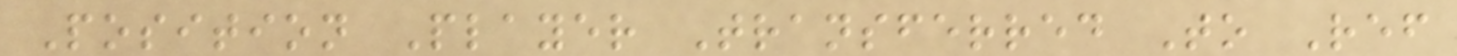Position Player Transferred To Ref
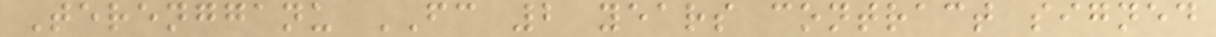Terengganu FC 2 years contract signed
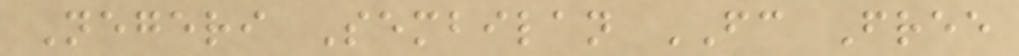Negeri Sembilan FC Free
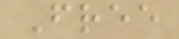Free
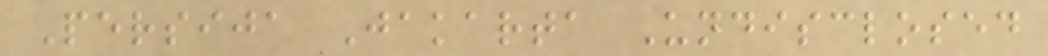Persija Jakarta Undisclosed
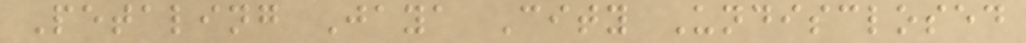Petaling Jaya City Undisclosed
